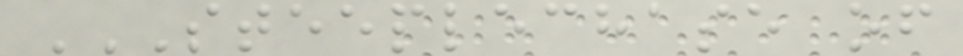STEEPLECHASE OF
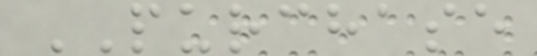PURCHASE
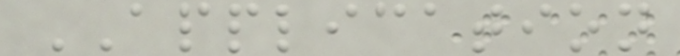APPLICATION
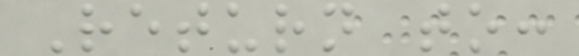Return to:
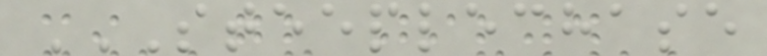STEEPLECHASE
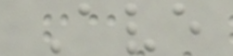Ave
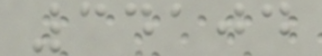34104
